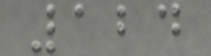124
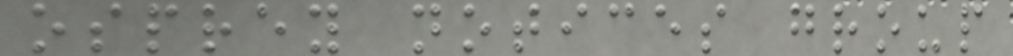osprey notices group
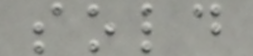sold
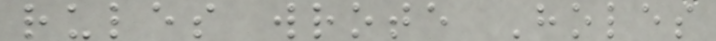rules wrote Holes
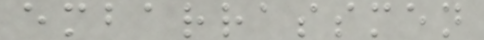embarrassmen
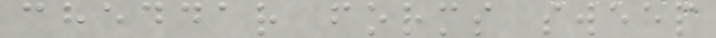cheddar forms sweep
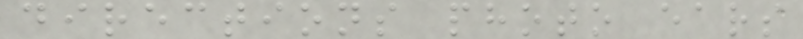directions photo ears
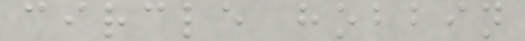circle hobbin
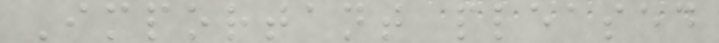Important pleased
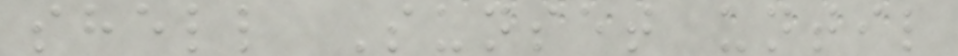shell Sunset until
